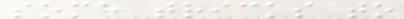some tricks to
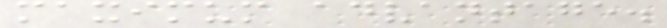maximum advantage.
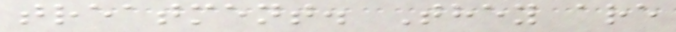treatment. They are
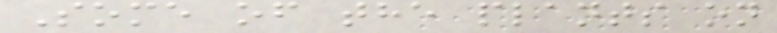Some of the plants on
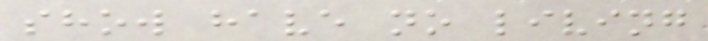show have no living
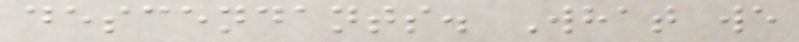descendants. What we
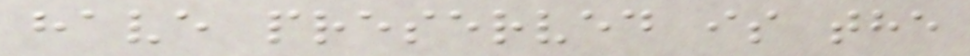have preserved is the
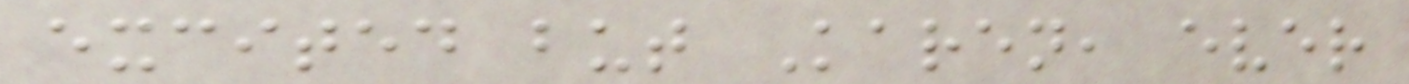excited but Karen, ever
